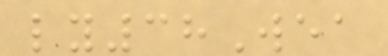ly38Wea
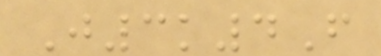J3k4F
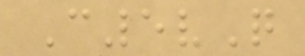C5vQ
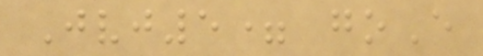Jvj5= goE
